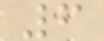6
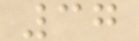37
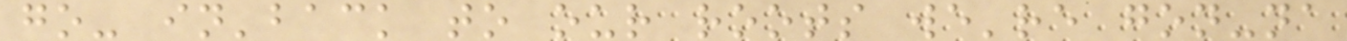go- in'back to our roots we're gon-na
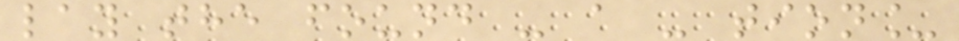lay the found - a - tion_
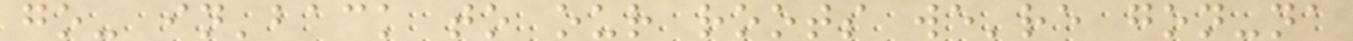go- in'back to our roots we're gon-na
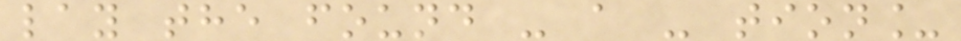lay the found - a - tion_
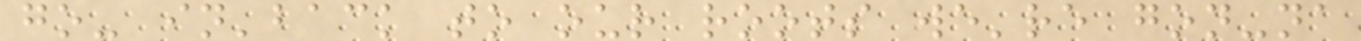go- in'back to our roots we're gon-na
